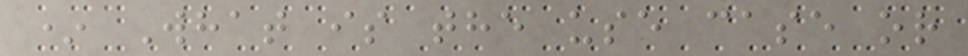* What is the use case or
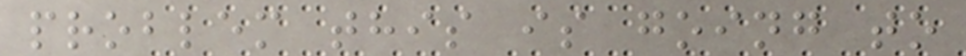problem this is going to
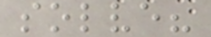solve?
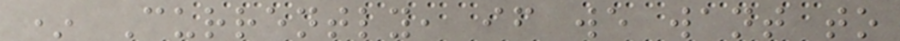* Currently, if we want to
